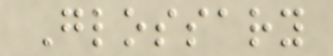Glossary
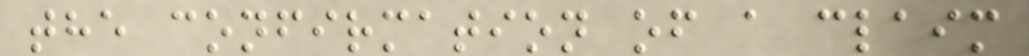the confirmation of a claim
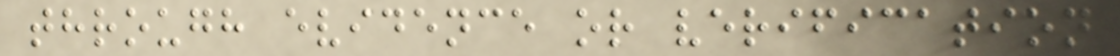through evidence or verification
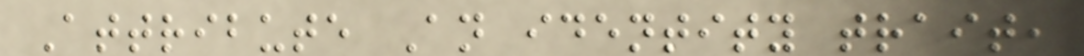Attribute An identity trait,
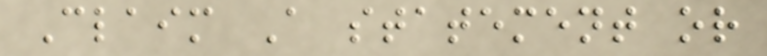Claim A statement or
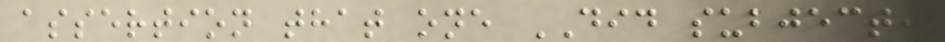assertion that one DID subject,
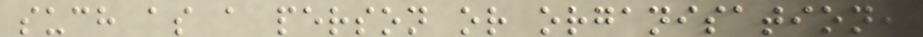such as a person or organisation,
